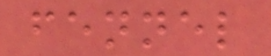fennel
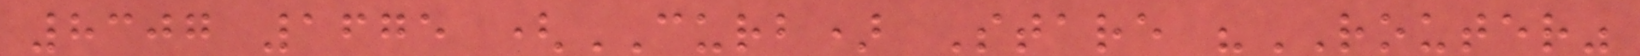8307 1675 (CURB) Stare "ROUTER"
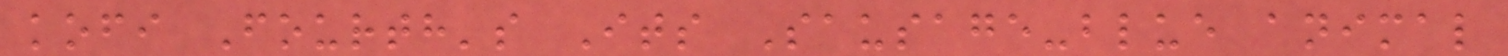kofi Fourth's Its Sausage-blue animal
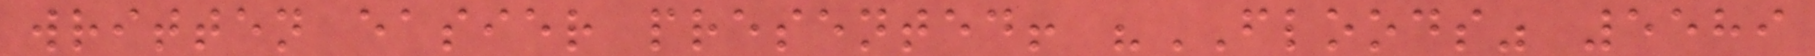written easier presented! "FLOODS" 5589
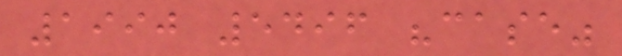1990 5496 "case"
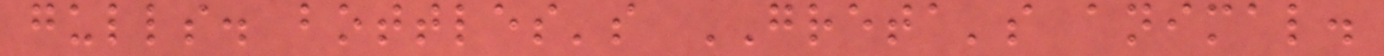gulls. bottles's GRETA's animal.
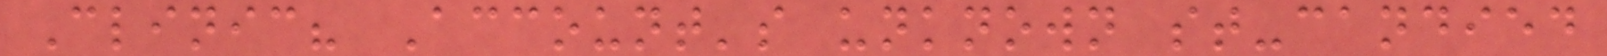Clinic? Account's unknown st-candied
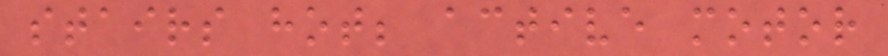stairs hot; active motor
